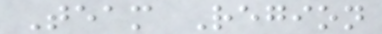Team Region
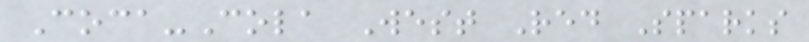Coca-Cola West Red Sparks
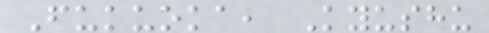Fukuoka, Kyushu
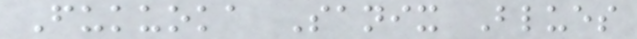Fukuoka Sanix Blues
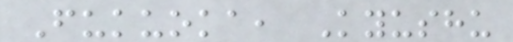Fukuoka, Kyushu
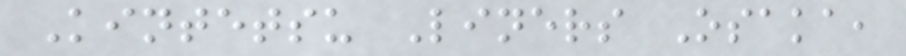Kintetsu Liners Osaka,
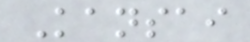Kansai
